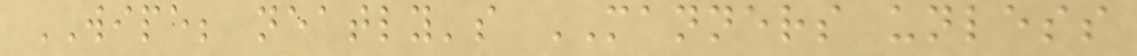WIPE; neatly's MANNERS unless
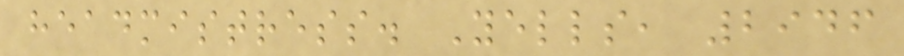headmistress. Yells, 2946
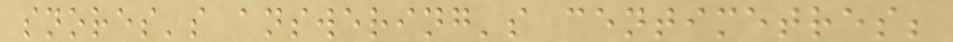snores's answering's centimetres;
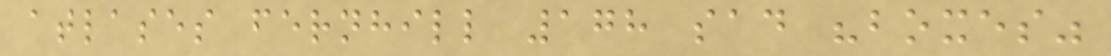atlases fernhill 178 sad "boxes"
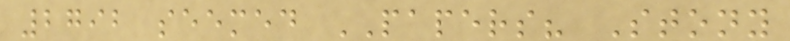2792 seemed PAPERS? Stony
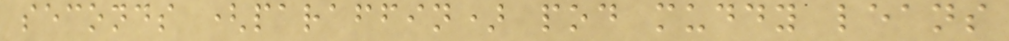seconds (paraffin) pod muddy leans
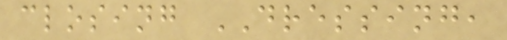closing DRESSING,
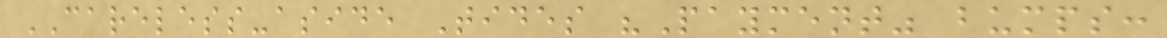CARELESS-aside Tides "Payment" bumps:
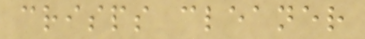crisps cleaner
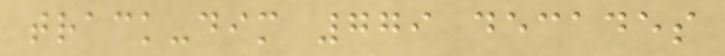track-dim 779 decades
